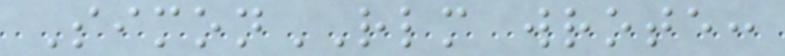SimonRLM wrote:
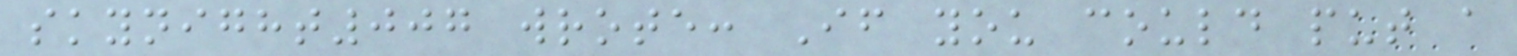skynight007 wrote: If you could put a
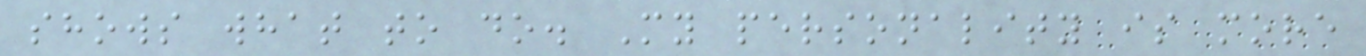shows what to do. My personality is more
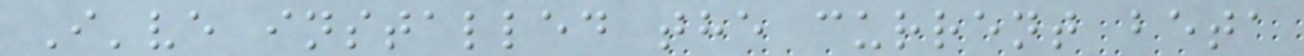I've installed the current beta
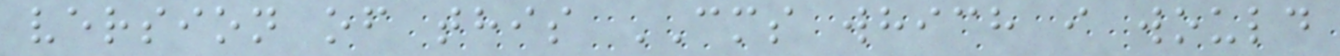version of this CMS which i would
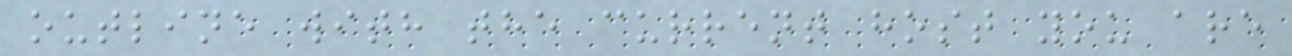outline with the current host you are
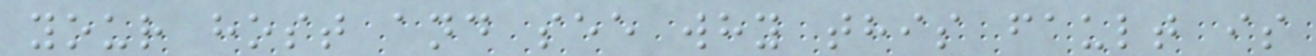your host and see why this fault is
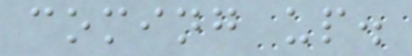coming up.
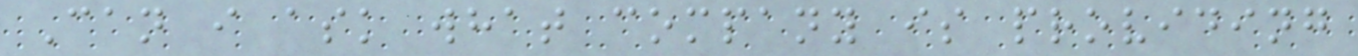Can i ask what company is providing
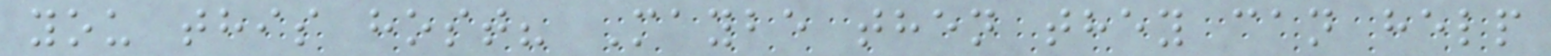you this host? Maybe then they can help
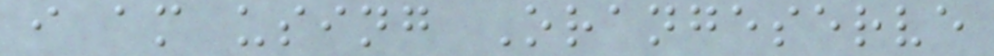i am using Orangeserve
